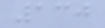130
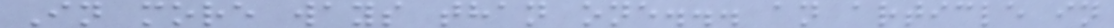In more ways than one... an article in
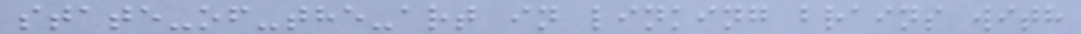state-of-the-art in linking brains with
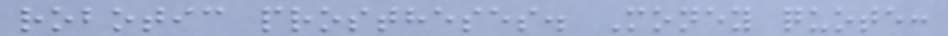robotic prostheses. Money quote:
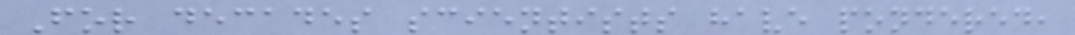For decades scientists have pondered,
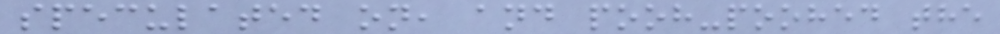speculated on, and pooh-poohed the
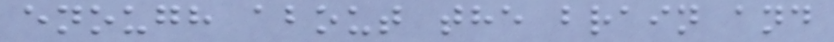enough about the brain and
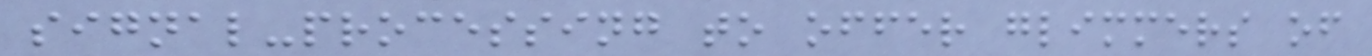signal-processing to offer glimmers of
